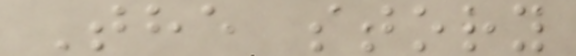The story
